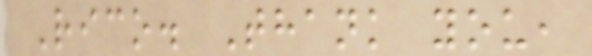Rico. Thank you,
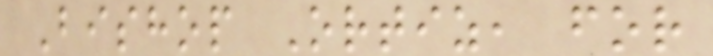Bishop Ortiz, for
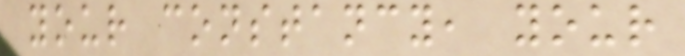your constancy, your
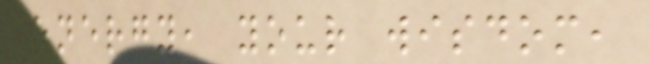energy, your wisdom,
